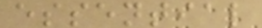essential
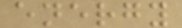energy
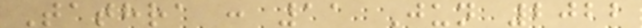Tathra : 11 Jun 2022
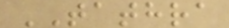TATHRA
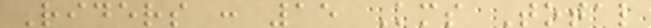Riders : 15 Kms Total
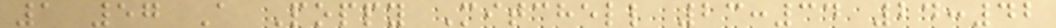1 57 A Poppy Mitchell 23:34 24:42
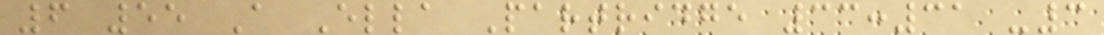6 55 A Ella Partridge 33:31 -3
